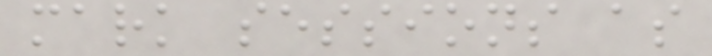mark sessions as
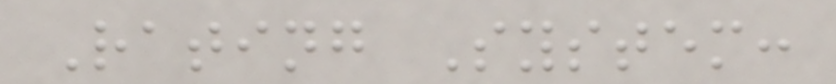Rating System:
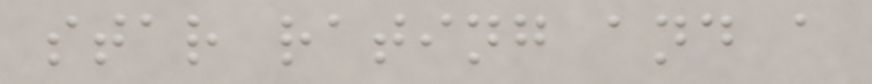star rating and a
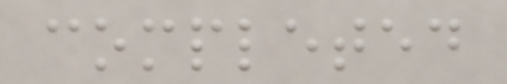completed
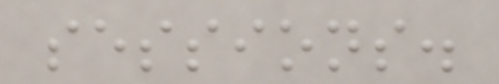sessions.
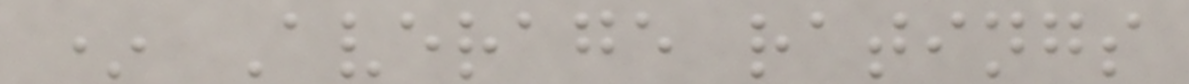* Average ratings
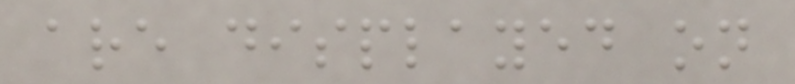are displayed on
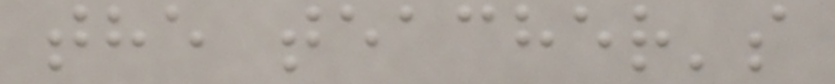the teacher's
